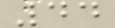44
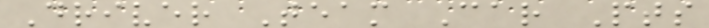Driver Team Car Pts
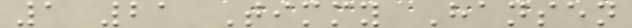1 21 Timmy Hansen
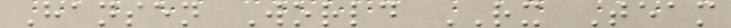Hansen World RX Team
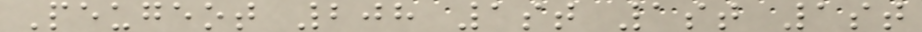Peugeot 208 1st 1st 1st
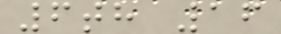6th 16
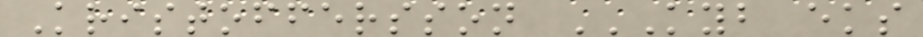Kristoffersson KYB EKS
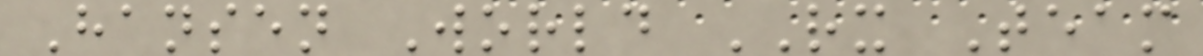Hansen World RX Team
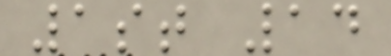1st 14
